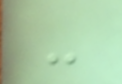-
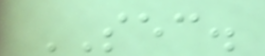SEC.
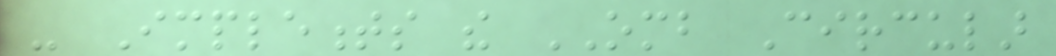- Implements the OMB Circular
